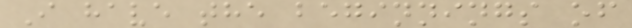I have the beginnings of
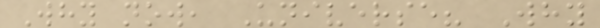Why now, Universe? Why
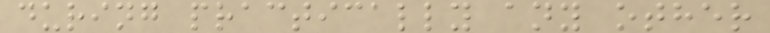during practically any other
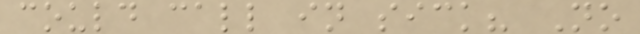could call in sick? No
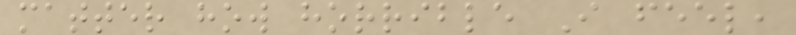matter how horrible I feel,
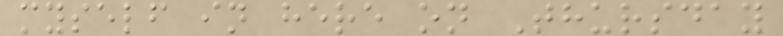myself in here on Thursday
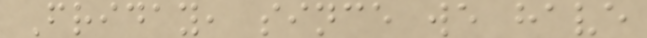Friday, since we have
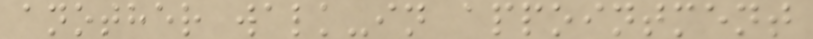another walk-in appointment
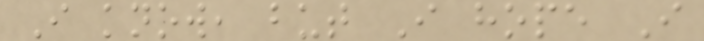I know, but I hope I
